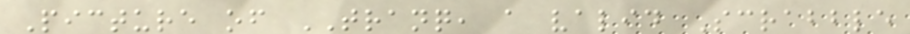Picture of TRANQ, a valid Scrabble
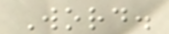Word.
